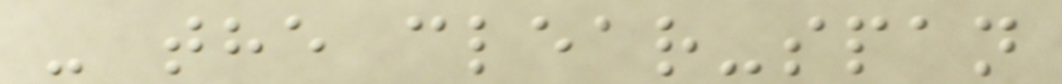- the clear-span
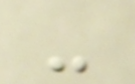-
